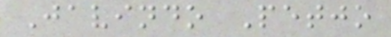Javindo Petjo
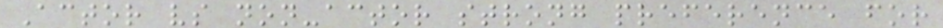Actor vs non-actor strong preference for
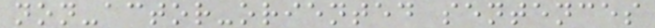non-actor-oriented sentences
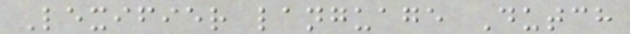Lexifier language Dutch
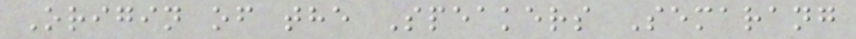Origin of the Speakers Semarang
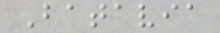Batavia
